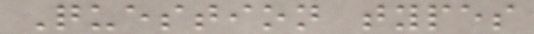Question types
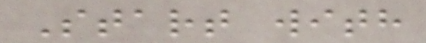Start with
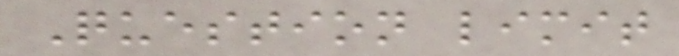Question limit
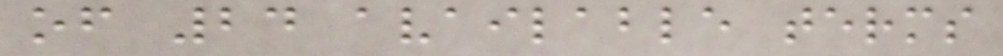of 24 available terms
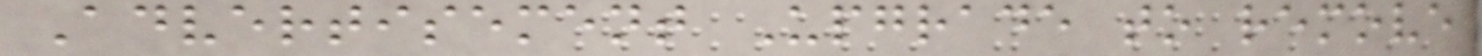Advertisement Upgrade to remove
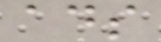ads
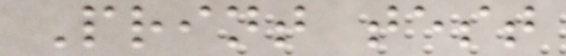Print test
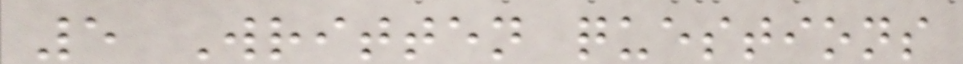5 Written questions
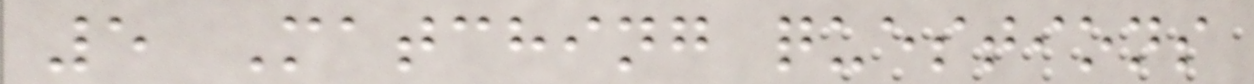5 Matching questions
